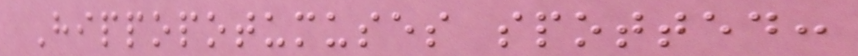Hippopotumuses spotted:
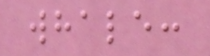whale:
